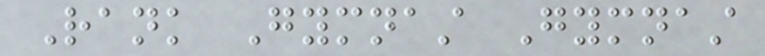Rank Gymnast Gymnast
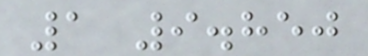1 9.850
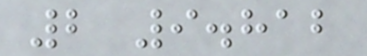2 9.812
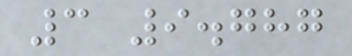3 9.787
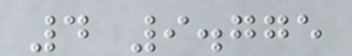4 9.775
